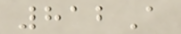812A
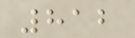812
